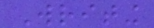Writing
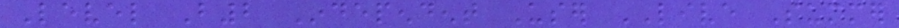Level B2 Independent User LIVE Summer
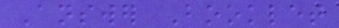Answer Booklet
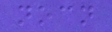nocn
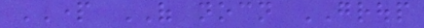PART OF nocn GROUP
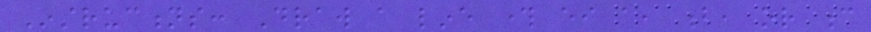Instructions: Draw a line through either a, b, or c
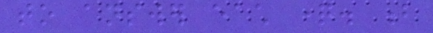to answer each question. b
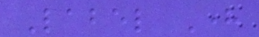Label Here
